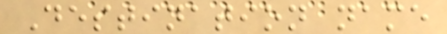Destination name
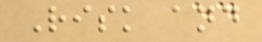Risk and
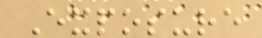Exposure
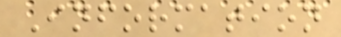Information
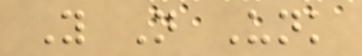Y N Unk
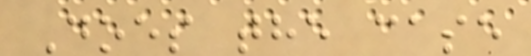Does the case
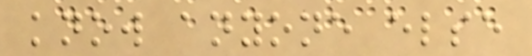know anyone else
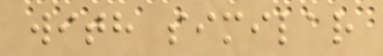with similar
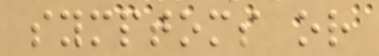symptoms or
